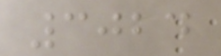3024
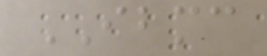IBMC
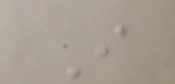I
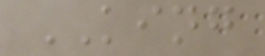KING
